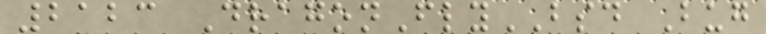2123 DragonFlyBSD Bug
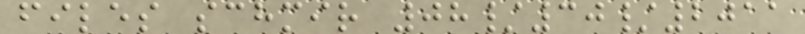files schmir 08/30/2011
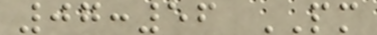07:56 PM
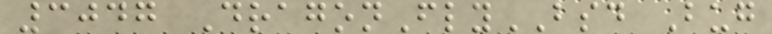3047 DragonFlyBSD Bug
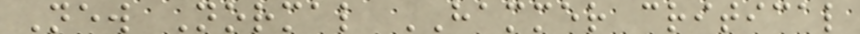New Normal HAMMER critical
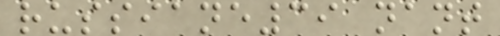russiane39 nant
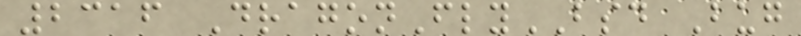2316 DragonFlyBSD Bug
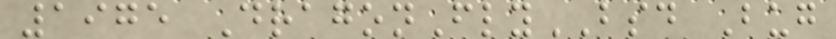1975 DragonFlyBSD Bug
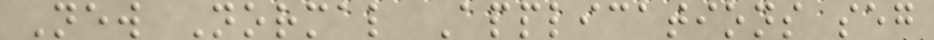New Normal Applications seg
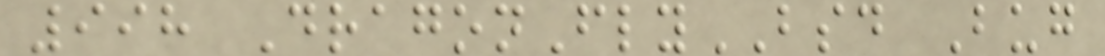998 DragonFlyBSD Bug
